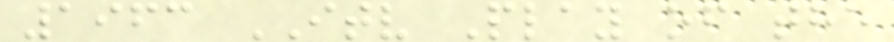1963 ITV Play of the
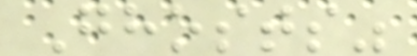Ghosts"
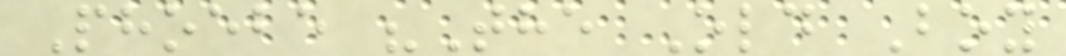Phoebe "The Old Boy
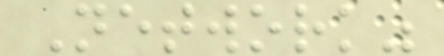Network"
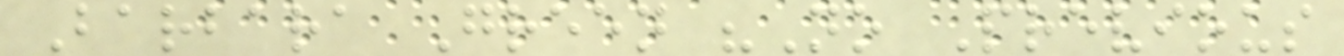Barbara Green "No Previous
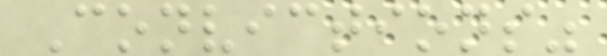Convictions"
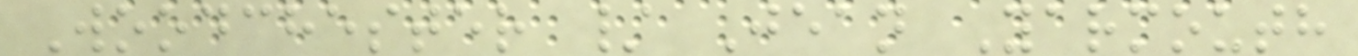Woodchester / Jean Yarmouth
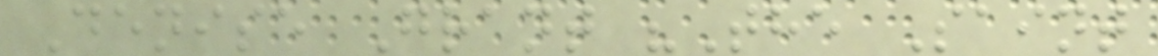Denise Grant "The Saint
